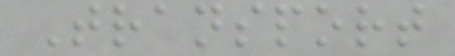Transport
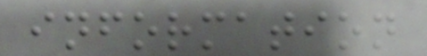information
